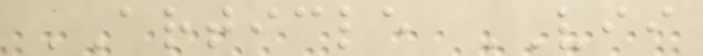ARTICLE VII
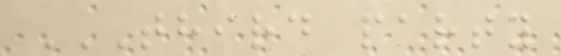THIRD PARTY
